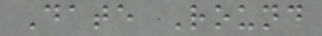Date Round
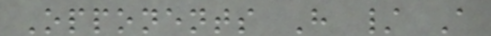Opponents H / A
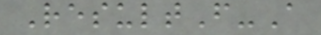ResultF-A
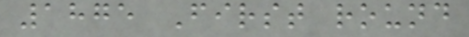1875 First round
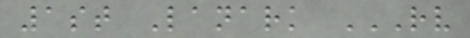1st Lanark RV
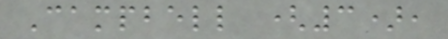Campbell (3),
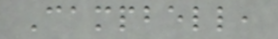Campbell,
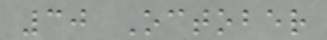30 October
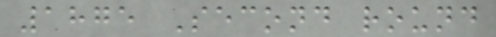1875 Second round
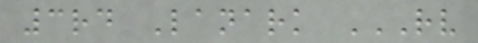3rd Lanark RV
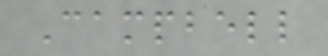Campbell
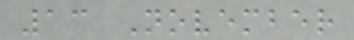13 November
